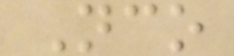Nco
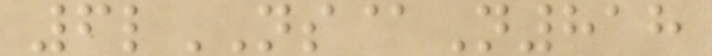6lNS@N818
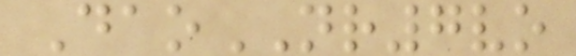DaoNR7vo
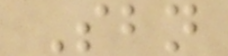Sbn
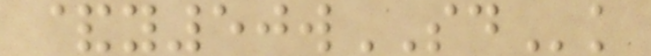&y50wSDk
